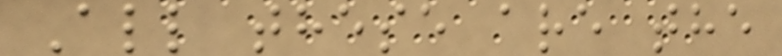All these are the
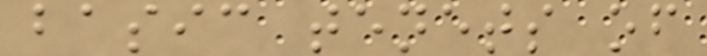basic tenets of
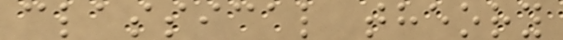classical theory
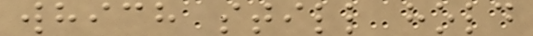which still hold
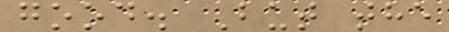good. But the
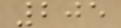205
